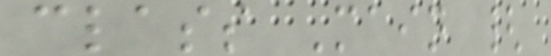class Main {
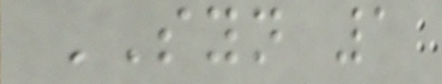SYN 1
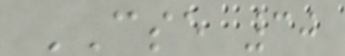CSE 30
